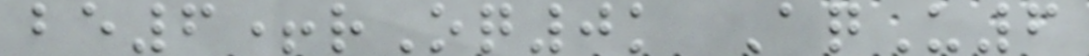be6+rOq0k AqU6
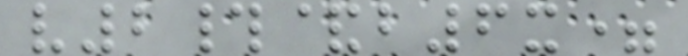v2#&b6x=
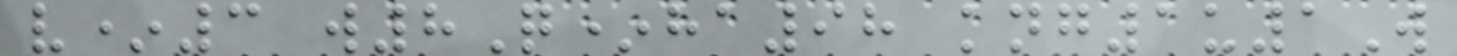v*3 w8Q*ha98 kng1u1W
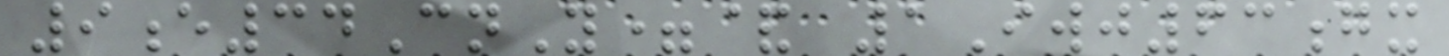9e34CnY=& 1Iwj63gx
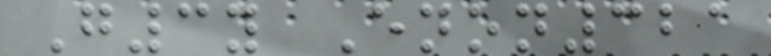G3y Enon321
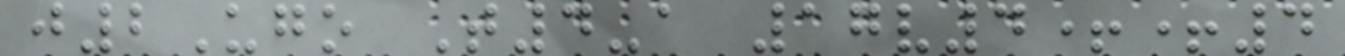j2Ugo T4-a 17v4++4
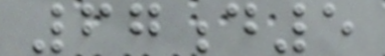67d5
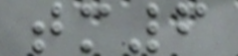tm6
